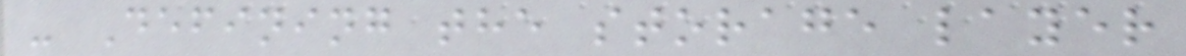- Defining the storage layer
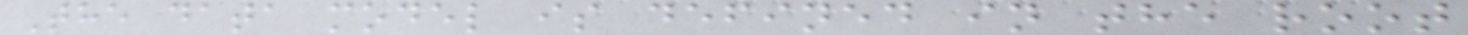The data model is defined in the root
